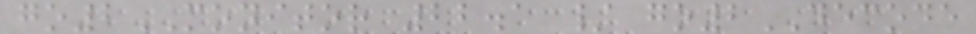go2MONITOR 22.1 / go2DECODE
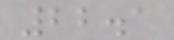22.1
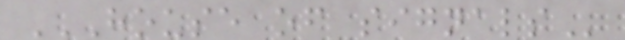HOUSE OF SIGNALS
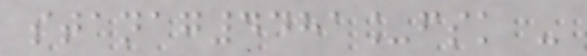stanag4481_fsk -
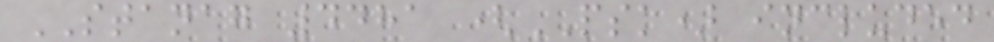STANAG 4481 (PSK) included
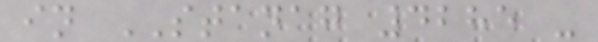in STANAG 4285 -
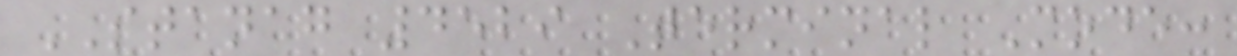STANAG 4529 Terminal Mode:
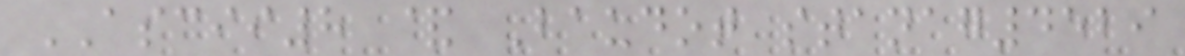ASCII8 & Baudot stanag4529
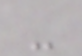-
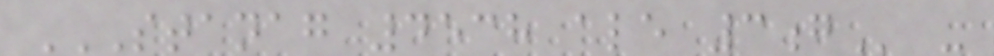STANAG 4538 ALE 3G -
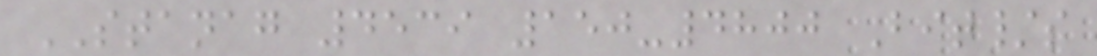STANAG 4539 150-4800 Bit/s
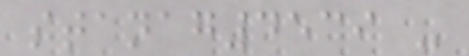stanag4539 -
